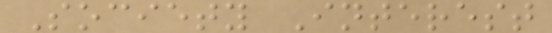Society Interest
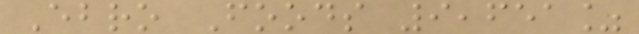Ebro Foods 9,651%
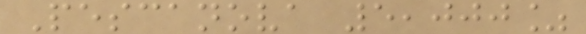Pescanova 5,000%
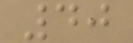40
